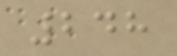248
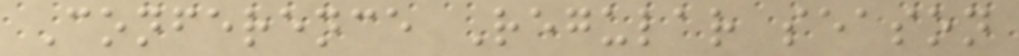Conference Regular season
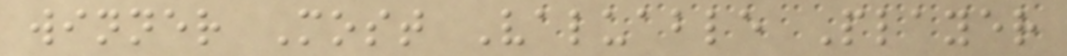winner Most Valuable Player
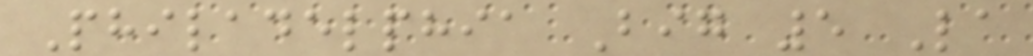Philadelphia Big 5 La
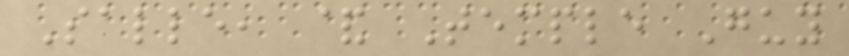Salle, & Temple Guy
